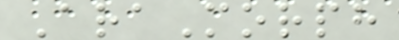AraMorph
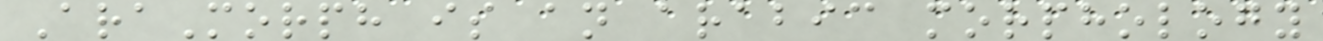AraMorph is an arabic morphology
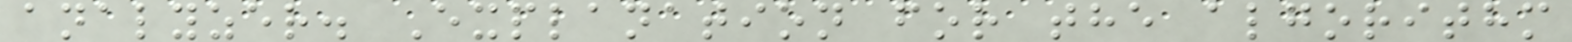analyzer. Explanation for the algorithm
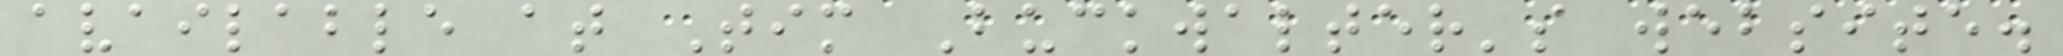available at Tim Buckwalter's website.
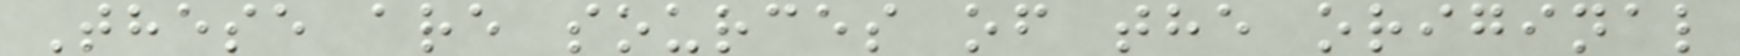These are sources of the original
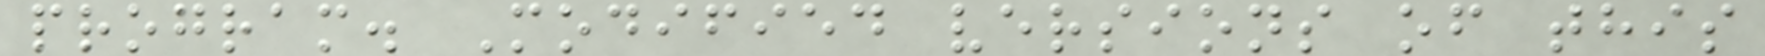program. Modified versions of this
